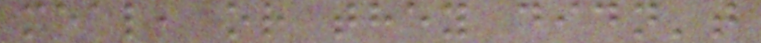meal, or they didn't
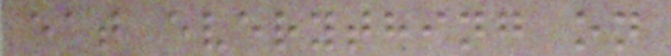eat everything on
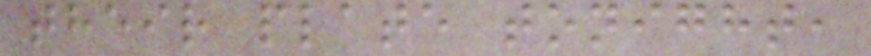their plate tonight,
